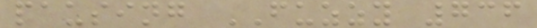pausing FUZZY 736
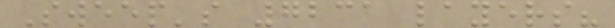Sweep's 7231 layers?
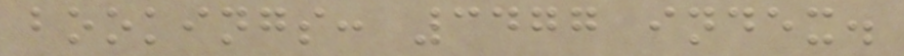bookings: 3477 index.
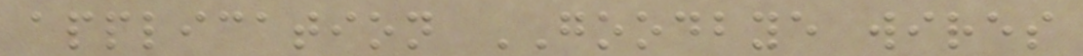application GOODBYE wires
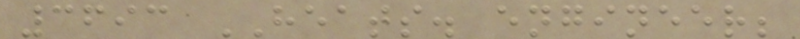3693 HEATS. engineer;
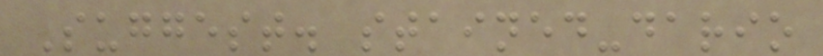Suggest. stained-dario
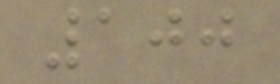100
